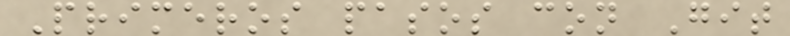Primeros pasos con Git
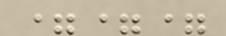===
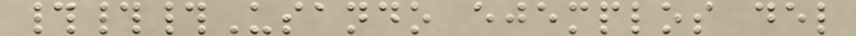###Usando ejemplos del
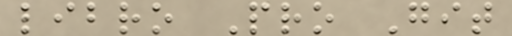libro Pro Git
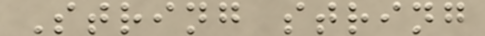String string
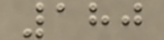180
